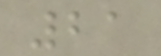21
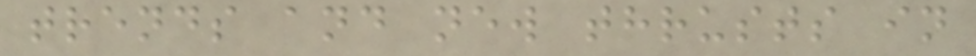trends and new thrusts in
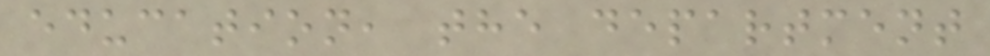education, the department
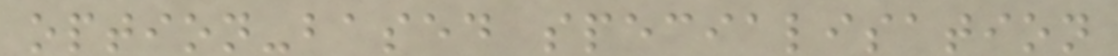option-based specialisation
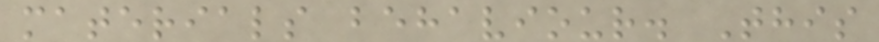materials behaviour. This
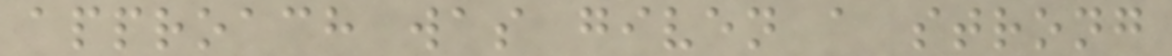approach was given a strong
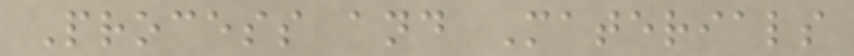Process and Materials
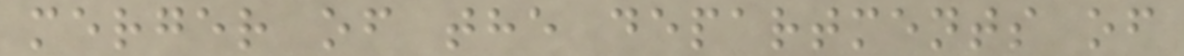merger of the departments of
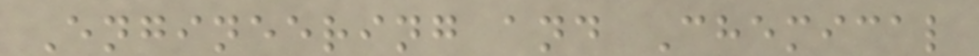Engineering and Chemical
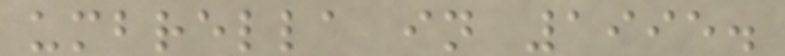umbrella in 1995.
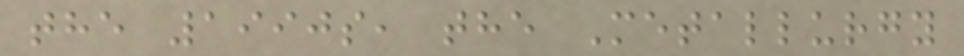the 1990s, the Metallurgy
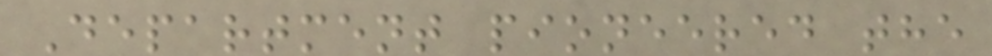Department pioneered the
